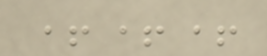+++
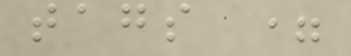tags =
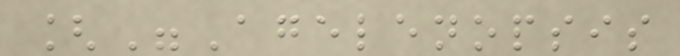["Agelenopsis
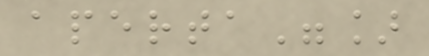aperta"]
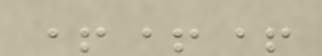+++
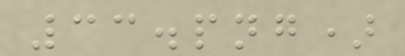33.png)
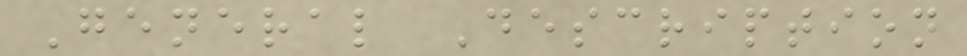General Description
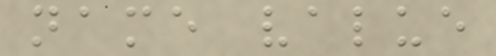name value
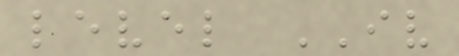level IV
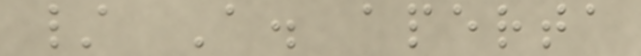/ A. aperta
